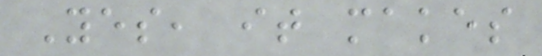Yes, it makes
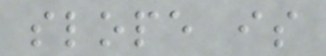slope is
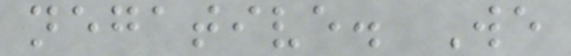negative. We
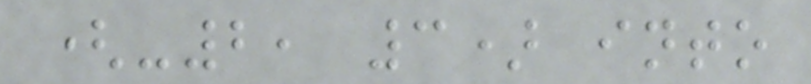(-2, 3) into
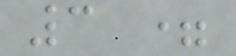3 =
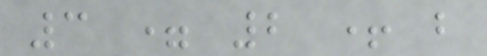3 = 2 + b
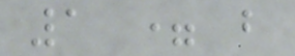1 = b
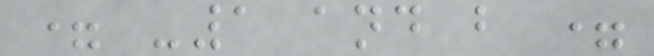= -1 and b =
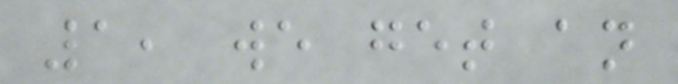1, we get an
